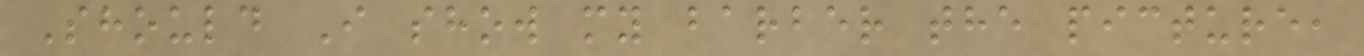Should I show my barber the picture,
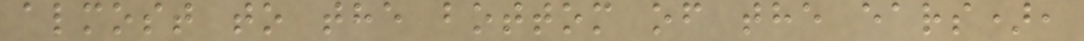almost to the bottom of the ears),
